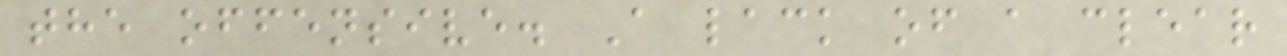the offensive. A lack of a clear
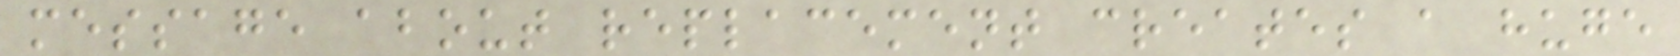message about replacement creates a huge
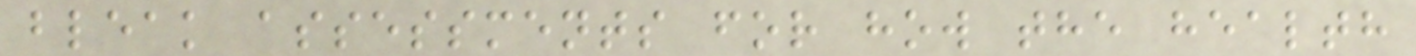bleak assessments for how the health
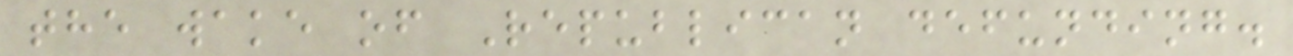the wake of Republican defunding.
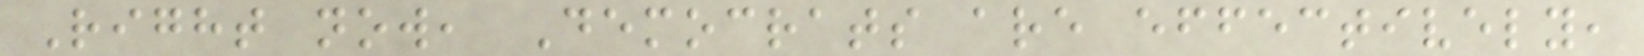Right now, Democrats are effectively,
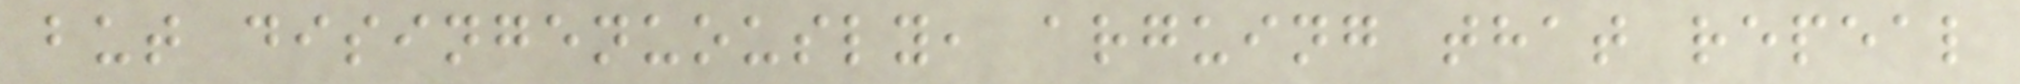but disingenuously, arguing that repeal
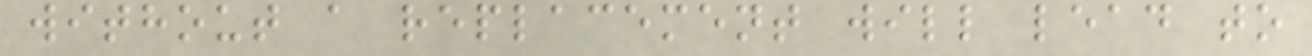without a replacement will lead to
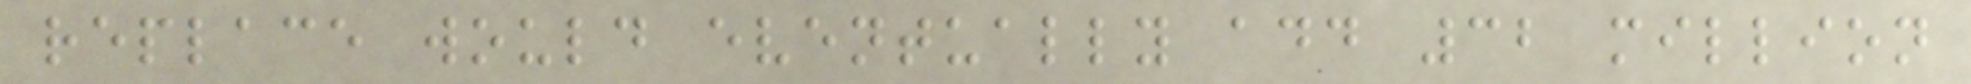replace would eventually add 32 million
